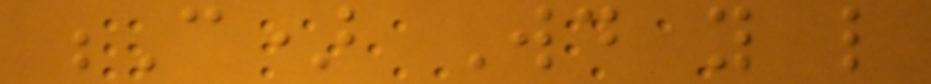C) Would you like
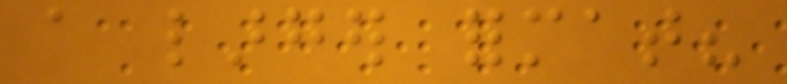a larger format?
